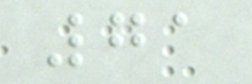71
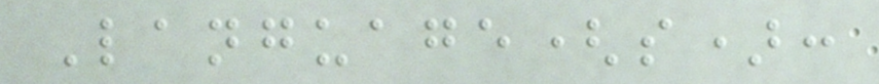Language(s):
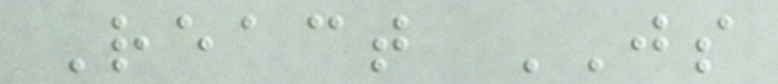React JS
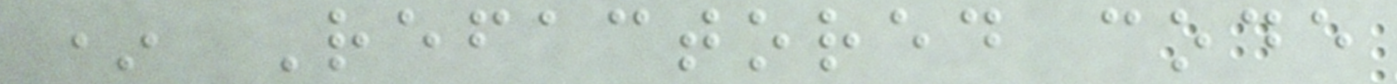* Refactored code
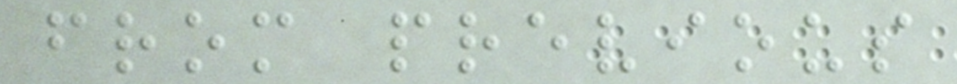from previous
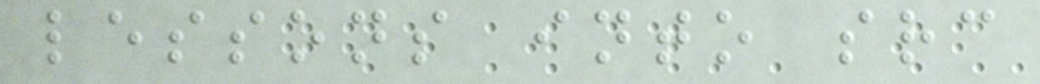lessons into src
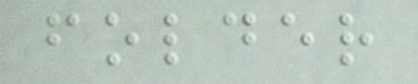folder
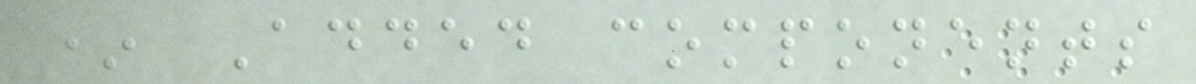* Added components
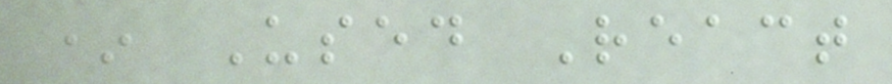* Used React
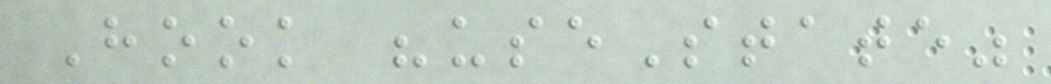Hook "useState"
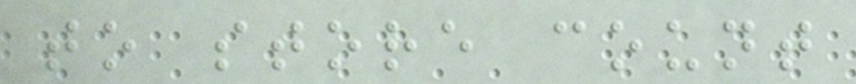to store count
